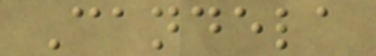Candela
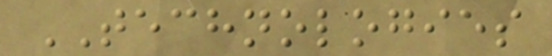TECHNOLOGIES
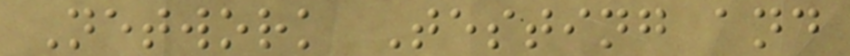Network Testing and
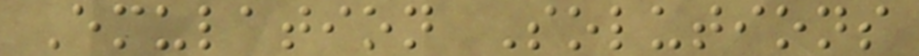Emulation Solutions
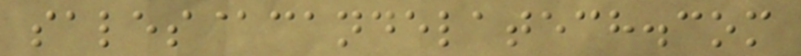sales@candelatech.com
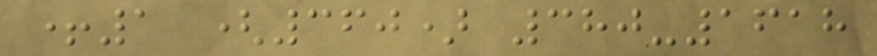+1 (360) 380-1618
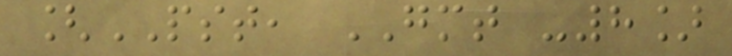[PST, GMT -8]
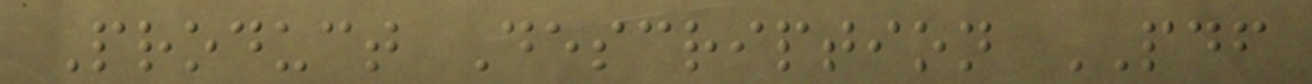Product Description PDF
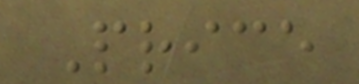Price
